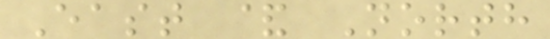East & North
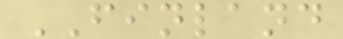FINLAND
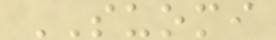SUOMI
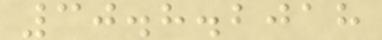30.8.2018
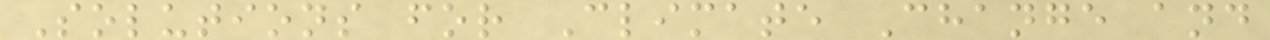Solutions for Climate Change and
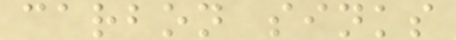carbon sinks
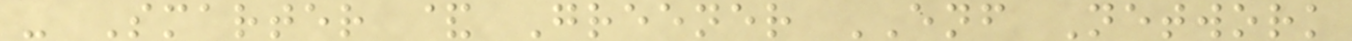- Smarter & Greener ENF Network
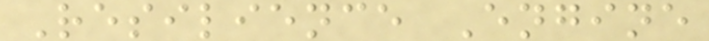Resilience Engine
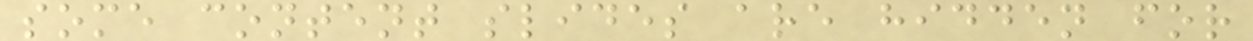some content slides are hidden for
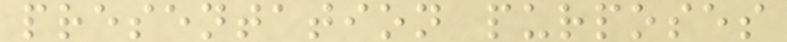presentation purposes
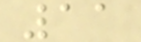11
